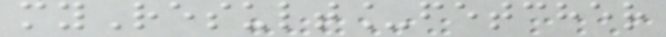myResult_fetcher
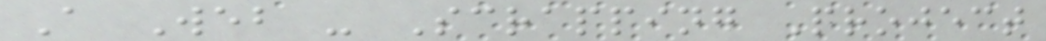A Web - Scrapping Project
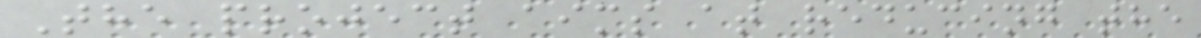The project aims at reducing the
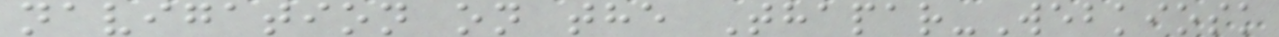navigation on the Thapar-Webkiosk
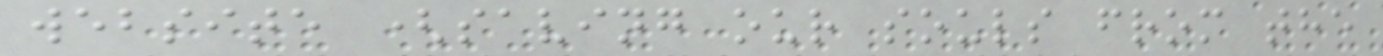website (saving our souls from the
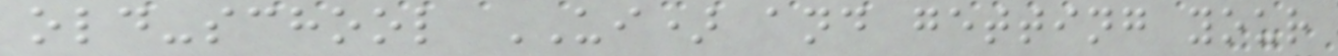old-school UI) and getting your
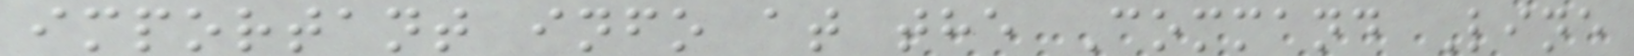important info at the Command Line
